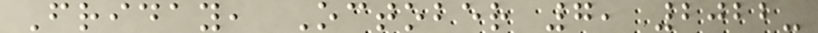Friday, October 7, 2022-
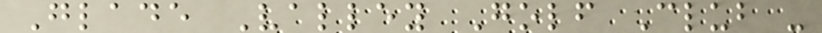Glade Valley Golf Club -
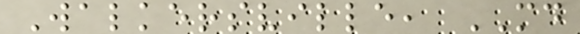Walkersville, MD
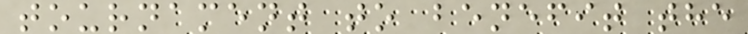tournament to benefit the
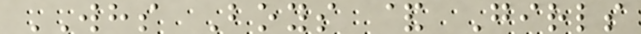WHS Boys & Girls
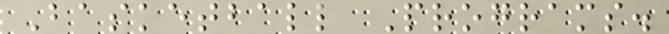Basketball Programs.
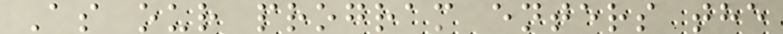As our program enters the
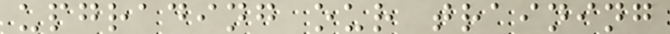upgrading our training
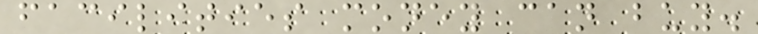facilities money can buy.
